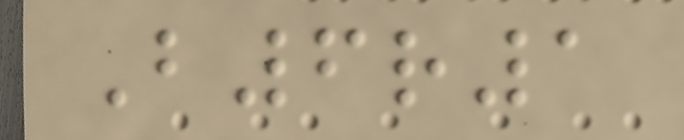B6r1
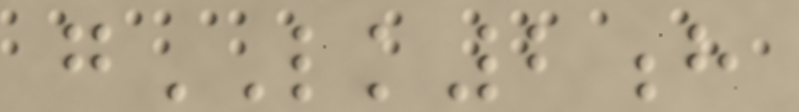gLK2h
